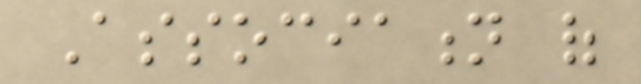Association of
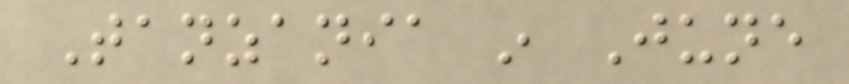Tanzania in June
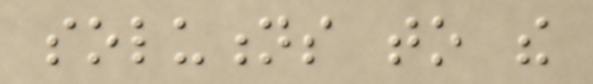solutions to the
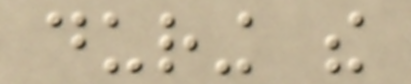during the
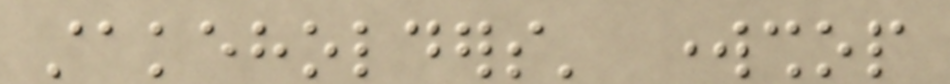stakeholders' workshop
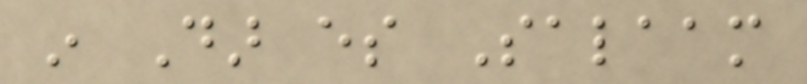in Dar es Salaam
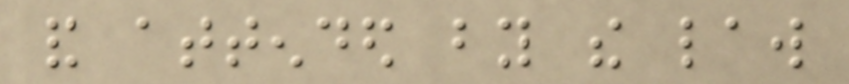and attended by the law
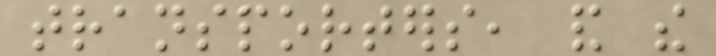transporters, and the
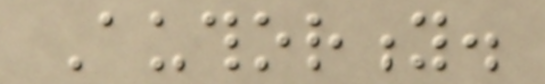Authority.
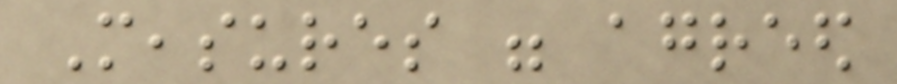Measures were agreed
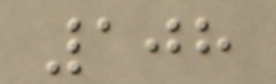108
